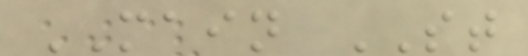MAIN ST
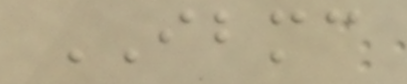IBMC
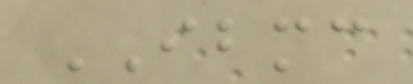IBMC
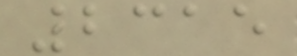2315
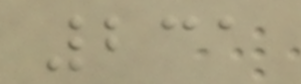231
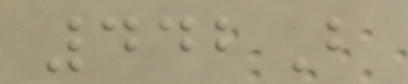442B
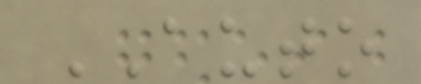AUTO
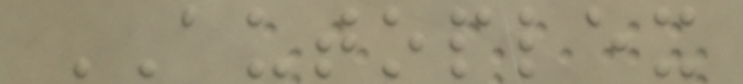AUTOPLEX
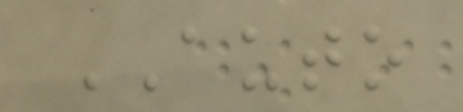AUTO
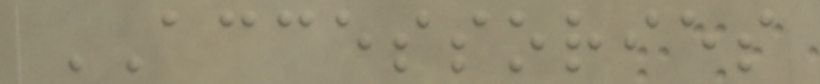ACCESSORIES
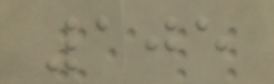105
